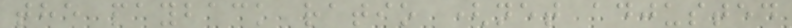the payback ratio (net adjusted
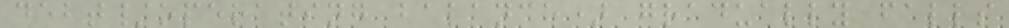debt/operating balance) gradually falls
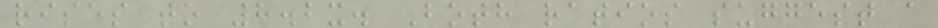rises to 8.2x. Both ratios suggest a
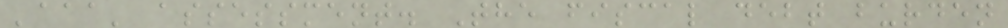'aaa' assessment. The fiscal debt burden
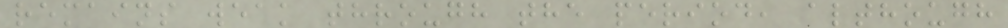remains weak through the period, although
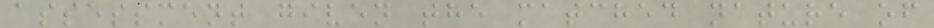assessment given the matched nature of
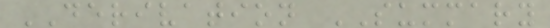DERIVATION SUMMARY
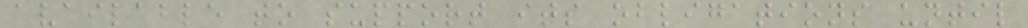available to support its obligations until
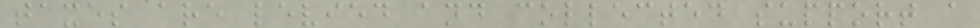taxes are levied and collected support a
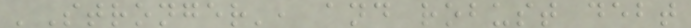'Stronger', and robust debt
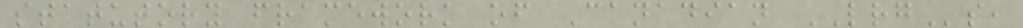statutory framework of Canadian LRGs,
